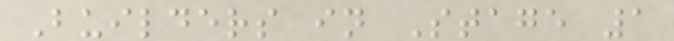Builders in Stage 1
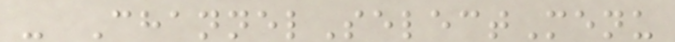- ChannelSelectMenu
